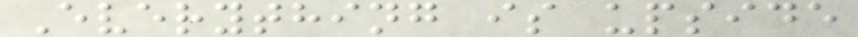Everything is upside
